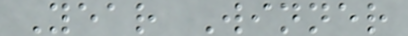Year Winner
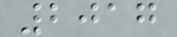2017
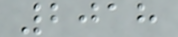2018
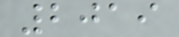2019
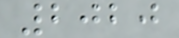2020
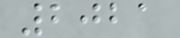2021
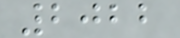2022
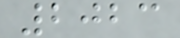2023
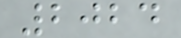2024
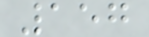157
